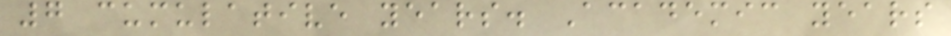7 cumulative years. Academic years
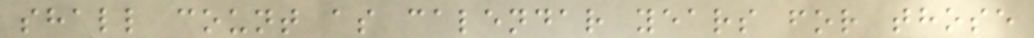shall count as calendar years for those
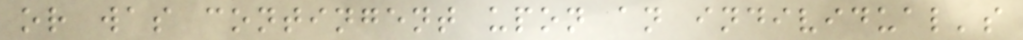or was contingent upon an individual's
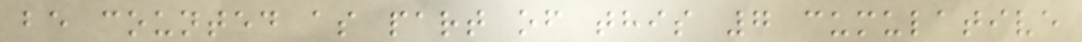be counted as part of this 7 cumulative
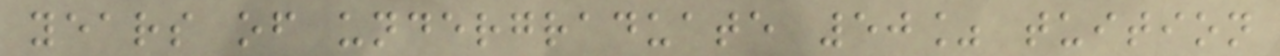years of undergraduate 50% tuition
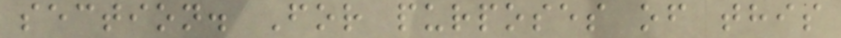section. For purposes of this
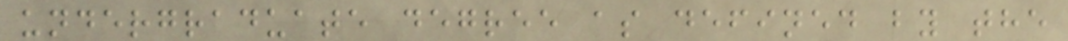undergraduate degree as defined by the
